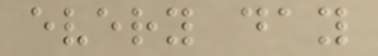every day
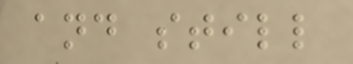and still
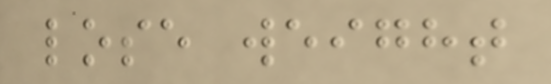lose weight
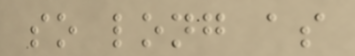so long as
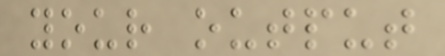your output
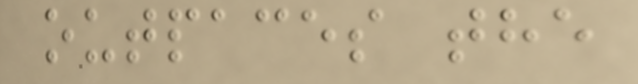outpaces the
